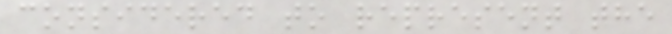considered to represent the
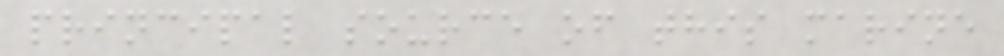principal source of this marine
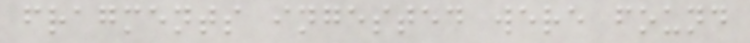fragments ingested were found
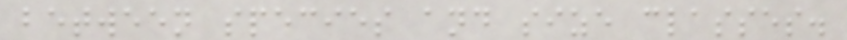between species and size classes.
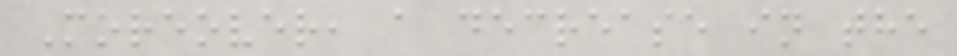Moreover, a decrease in the
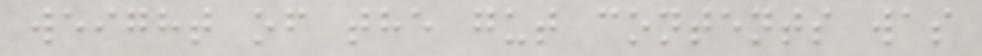weight of the gut contents was
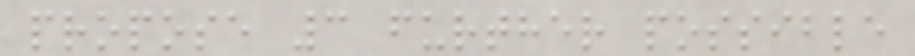propose 3 further possible
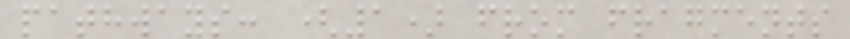pathways: (1) from fragments
